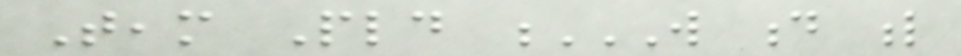Team Pld W D L
